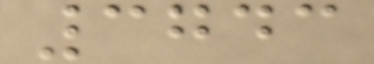3743
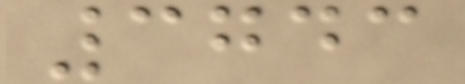3743
